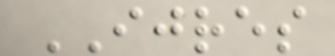IJRES
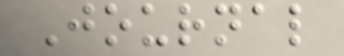Journal
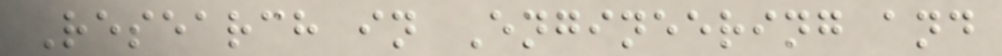Research in Engineering and
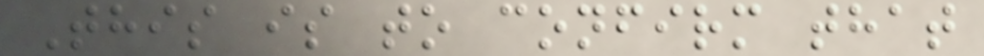This is to confirm that
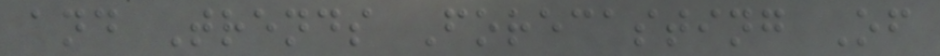and Trends Forecasting Of
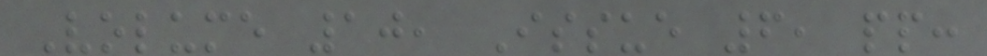Volume 10, Issue 6, pp:
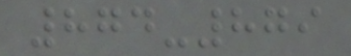874-879
